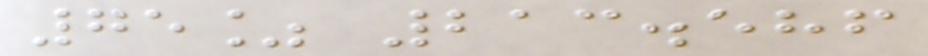75% 213.586
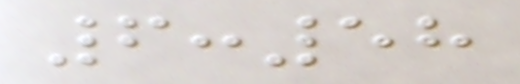6:58
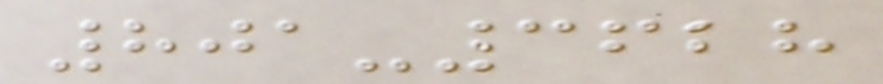801-3628
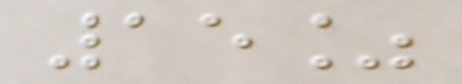15%
